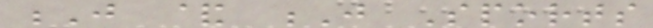J & J Sports
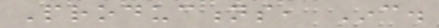Productions, Inc.
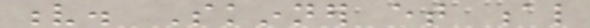v. Skinner et al
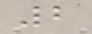2
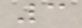3
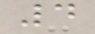4
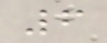6
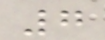7
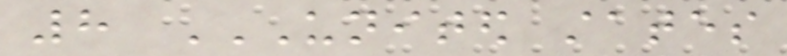8 UNITED STATES
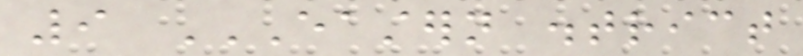9 EASTERN DISTRICT
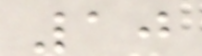10
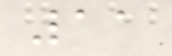11
